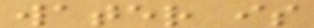water is
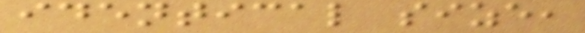identical size,
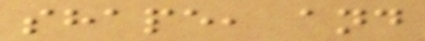shape, and
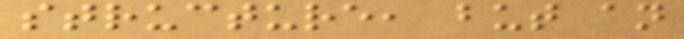structure, but an
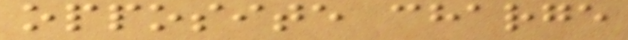opposite charge
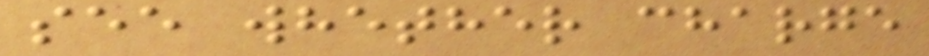see whether charge
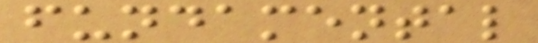fundamental
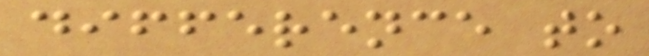difference to
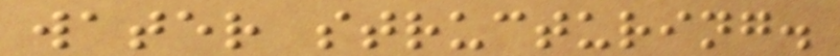water structuring.
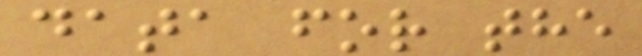data for the
